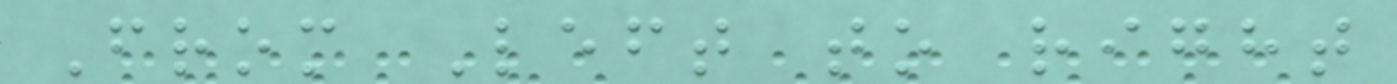From Left to right
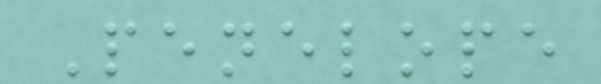Penelope
